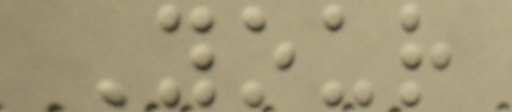Your
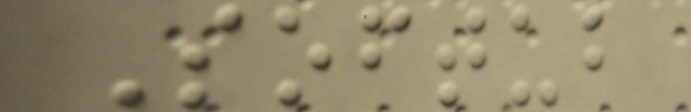Softub
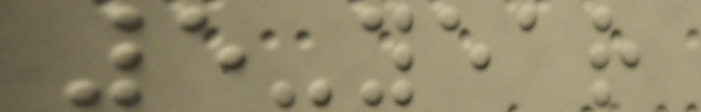5-year
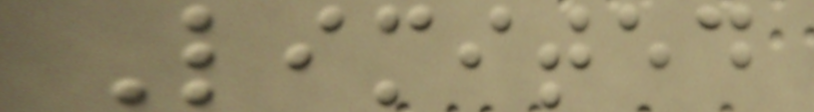Limited
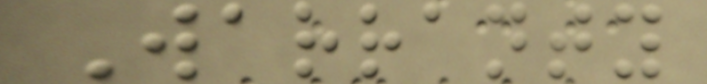Warranty
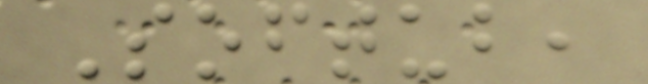Softub,
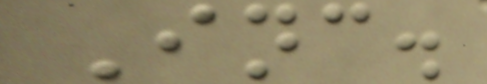Inc.
